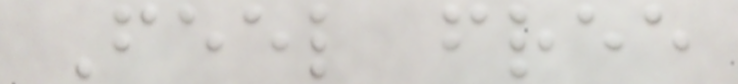Feel free
